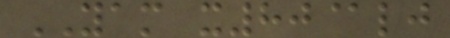YAM x80@lj
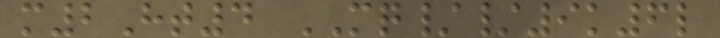m2Ht4 MQ//9k6l
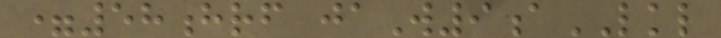=58hrf jaW9aLKL
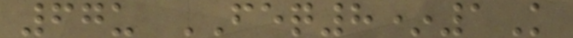67u FEQ8*1K
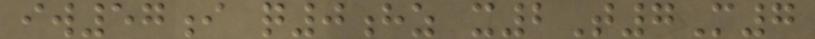iw57i q0hz x2T7M7
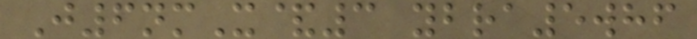J6nmX&3 ybra5whf
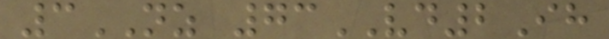3NZ 73VD2Ih
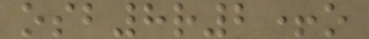osb8r2+o
